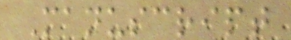Manuscript
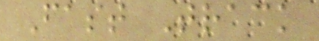Fast Track
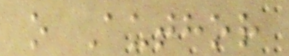o Author
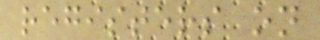registers on
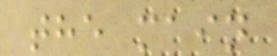the main
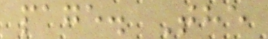page. The
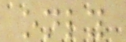only
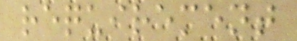requirement
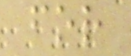for
